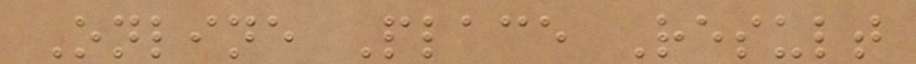Online Place Result
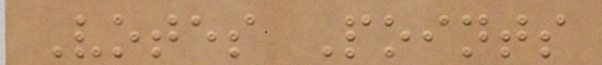Votes Points
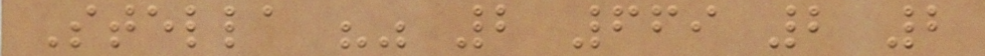Stella "" 2 669 2 2
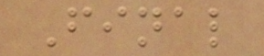Final
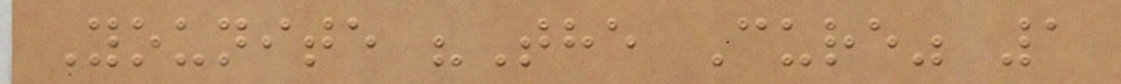Younite "The Cure" 1
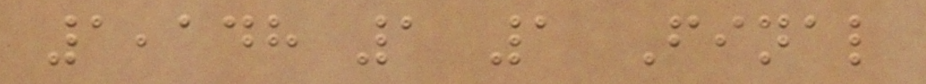1,148 1 1 Final
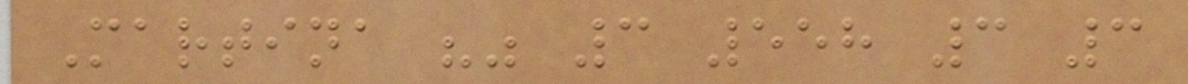Martina "" 3 558 3 3
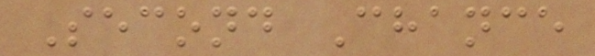Second Chance
